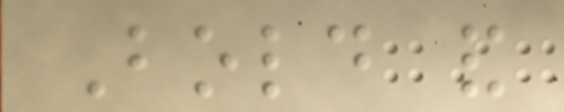Bold and
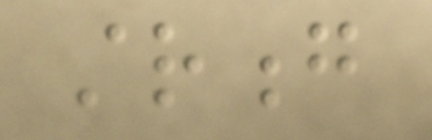strong
